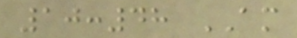10:48 AM
